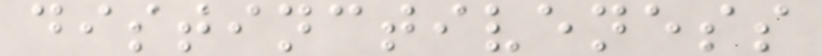distinctiveness
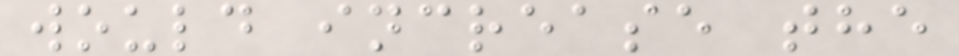would increase the
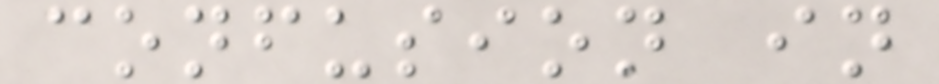confusion in
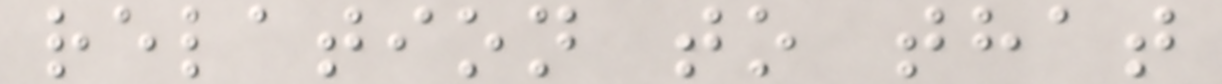relation to that
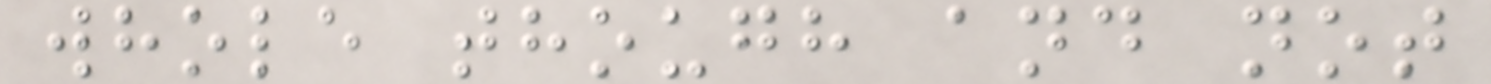whole though and not
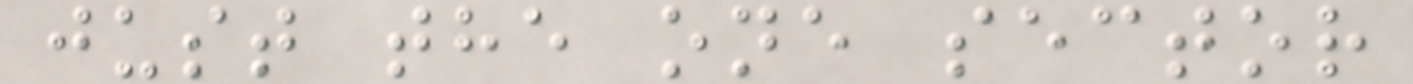just the one sector
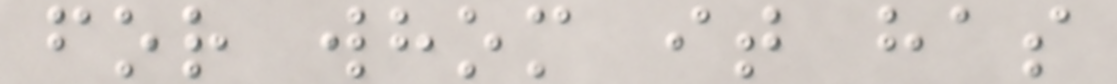for whom it has
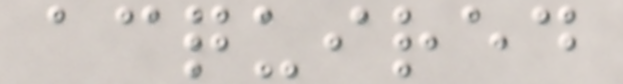acquired
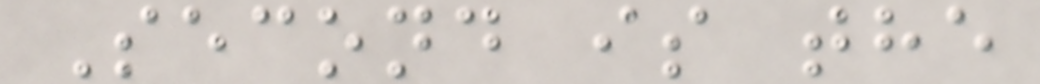Second is the
